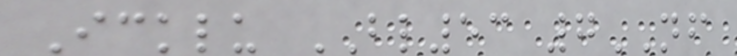Icklu BL53 7NF
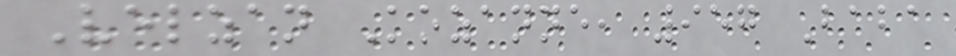Velzan Kozanne, 957 Baba
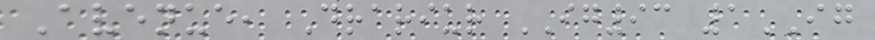Avenue, Drariur IG93 1IG
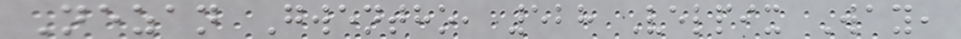Nezan Gwentho, 528 Velpix Way,
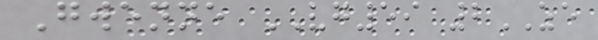Gwenne VG59 2ZE
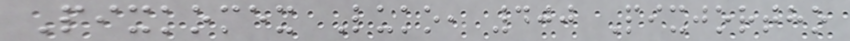Pixkomex Luko, 400 Pixjortho
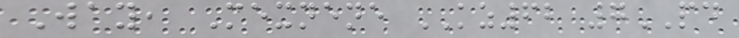Way, Mexnene KZ62 7PD
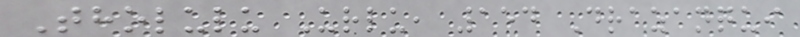Tholulu Urlu, 154 Drazanqui
